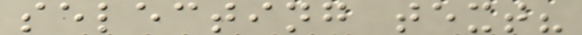selecting text?
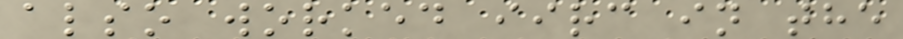also worked iirc in the
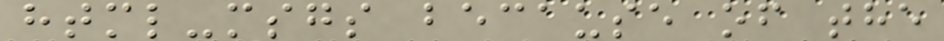html-msgs because of the
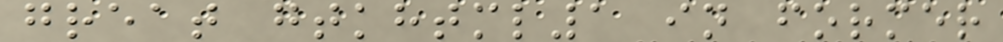great gtkhtml1 in former
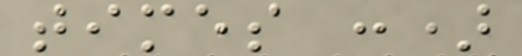times :)
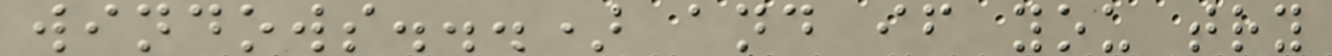windows...) and if you try
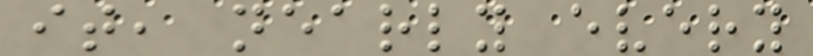it, nearly every
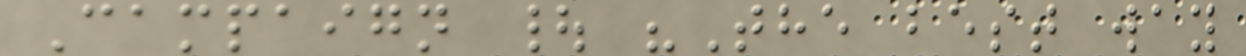Campaign | "The best way
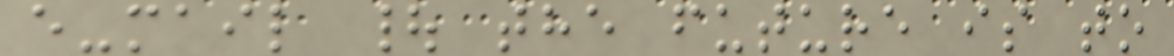e-mail | the future is to
